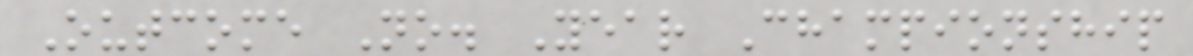Outcome No. Year Championship
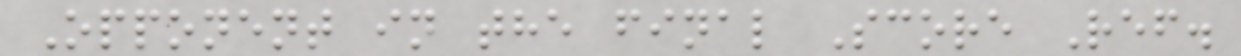Opponent in the final Score Ref.
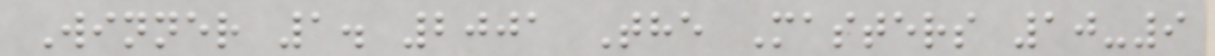Winner 1. 2001 The Masters 10-9
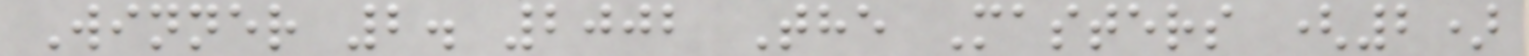Winner 2. 2002 The Masters (2)
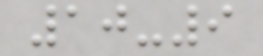10-9
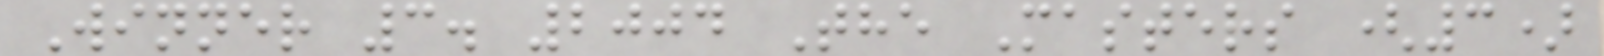Winner 3. 2004 The Masters (3)
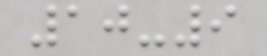10-9
